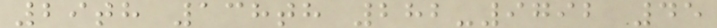29th 138th 282-9792 45
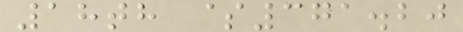18th $371.20
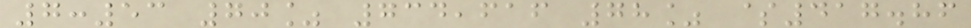7:53 70% 734,616 78% $417.86
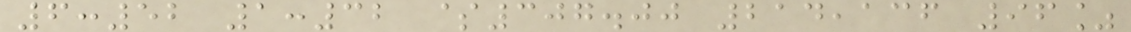6:52 1:32 $307.00 214,136 96%
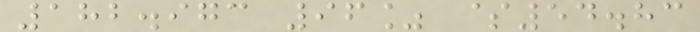182.973 96% $54.83
